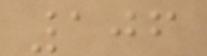106
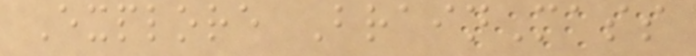Explore BrainMass
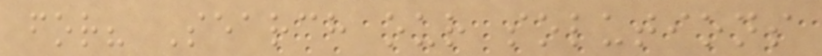for? Search our solutions
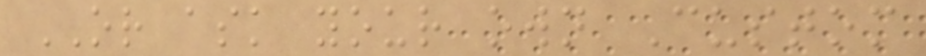OR ask your own Custom
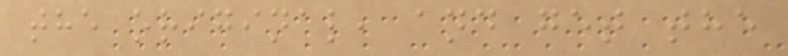the original, and get the
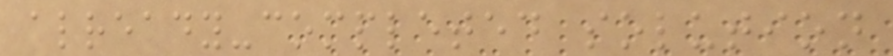already-completed solution
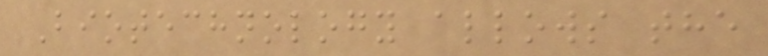Biotechnology allows the
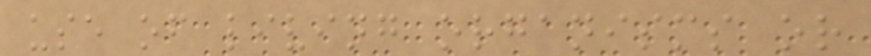use of living organisms or
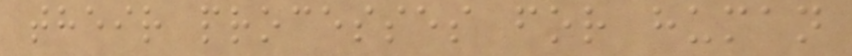their processes for human
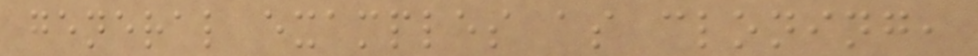general examples as cloning,
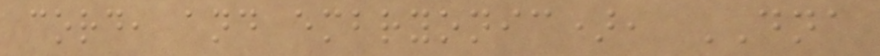cord, and embryonic), DNA
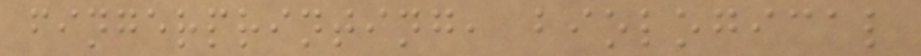fingerprinting, biological
